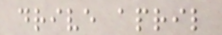drive april
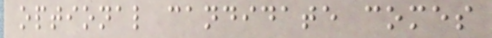optional candidate comes
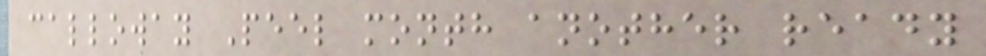calloway Peel month another ready
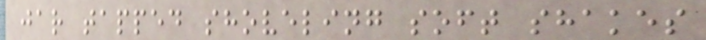jar tapped shoveling soft shakes
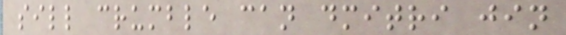sill crumble can dmitri jin
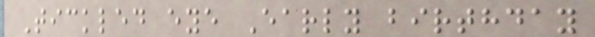Tickled eye Early birthday
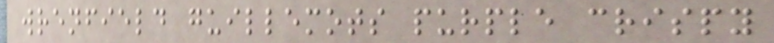wrenfield guillemots purple crispy
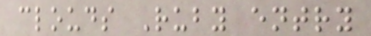clouds Ruby entry
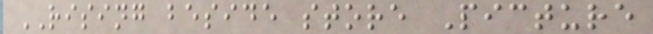RISING beside store Picture
